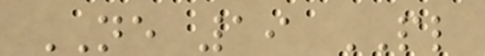NE 19 PL
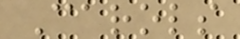Carols
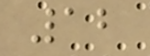12
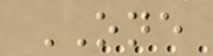ONE
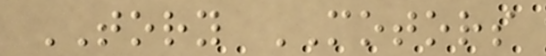TORY MOTORS
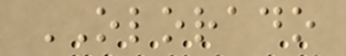OLORADO
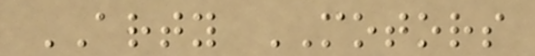ARTY MOTORS
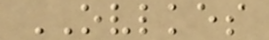OVLKES
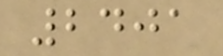2401
